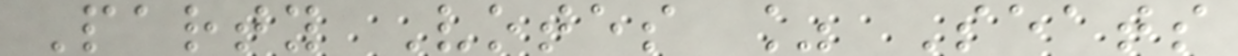Party Votes % Seats
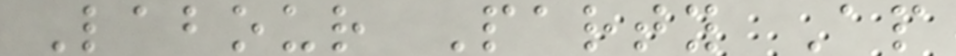Labour Party Ap
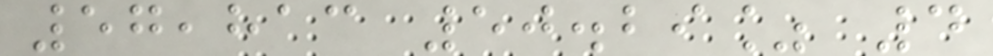57,813 50.29% 4
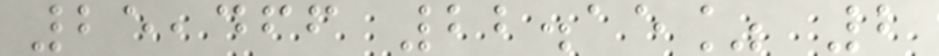25,466 22.15% 2
